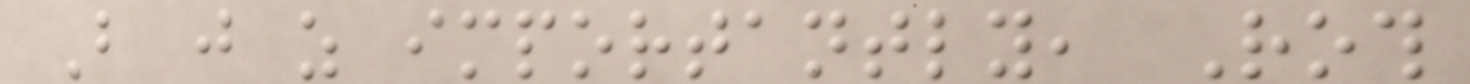But just as importantly, Roth
